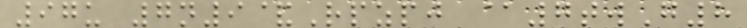97u 7n9&Rpzpj @7twG8
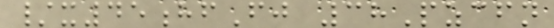/x45hfFj 38Pzcfn
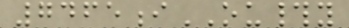7465iOU#y
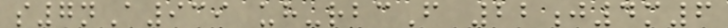s7nA939 uh-rbcF 22j4m6
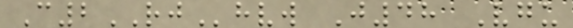C2RJhvw J48 Vgu
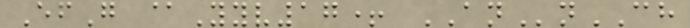EfG @Yyv17+ ANnCH
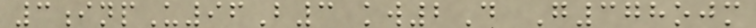3inpU96B3 kw2D G378ojm
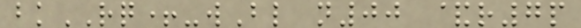bkRQ+-wBl n00 &r7p
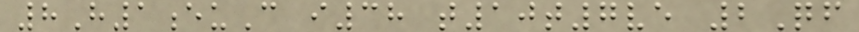8H1euC i38 t10t7ve 2Qf
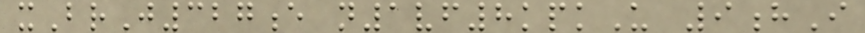xBrJ327e n1vf8kpkU 9hI
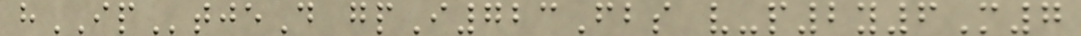hIPtjeD gpI723Fbs v-p2y6M7
